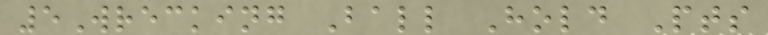5Wrecking Ball Hold Pts
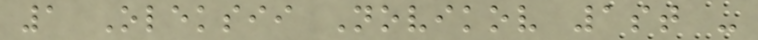1 Oleksii Novikov 1st -
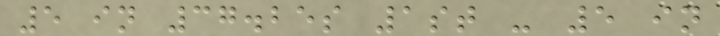5 in 37.25s 1st - 5 in
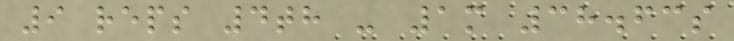9 reps 4th - 1m 38.63s
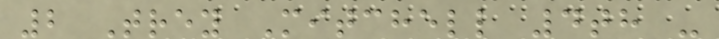2 Trey Mitchell 4th -
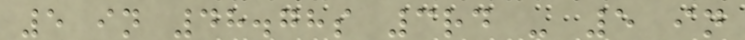5 in 48.78s 3rd - 5 in
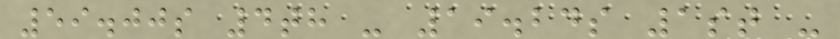59.00s 4th - 19.24s 1st -
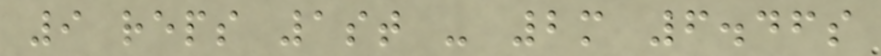9 reps 1st - 2m 6.46s
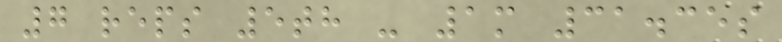7 reps 5th - 1m 31.35s
